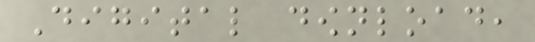Digital download,
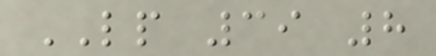LP 39 8
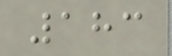183
